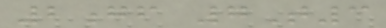2gf 7T3
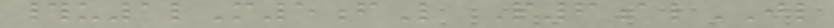#u1lM5fL P6alJL
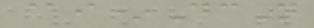@i*DcN
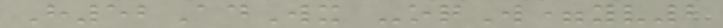H52AdWx -oqW=yv2
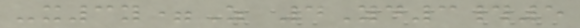-x3y=Z 4Yd3#5
